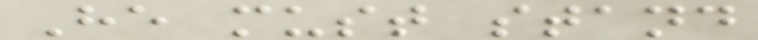He must stand
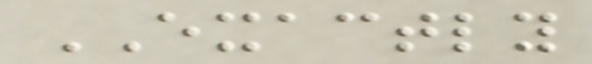EXACTLY
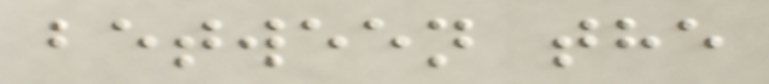between the
